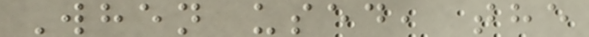When used, the
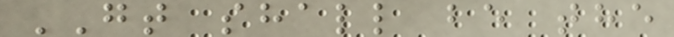GT shall be the
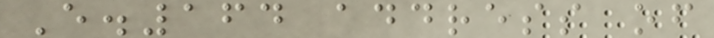E.164 address of
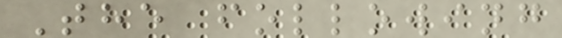The following
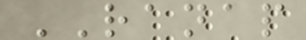RANAP
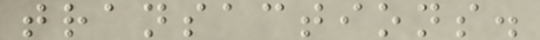transactions.
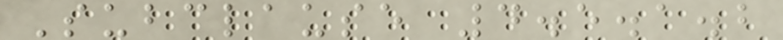Subclause 4.5.1.2
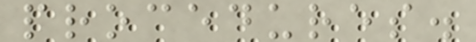procedures.
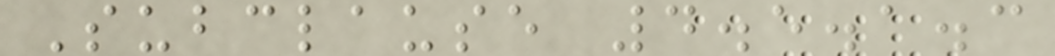Subclause 4.5.1.3
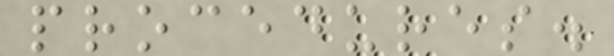procedures.
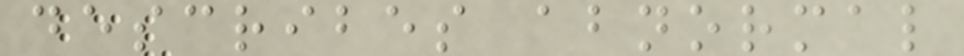describes abnormal
